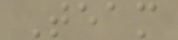Team
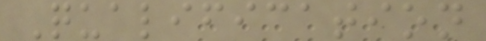Qualification
